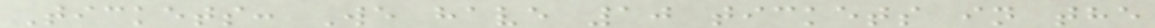Tickets: We have 10 tickets in the
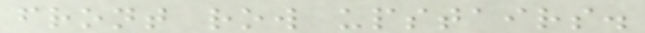front row upstairs.
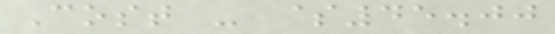Cost - $45.00
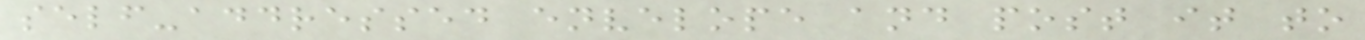self-addressed envelope and post it to
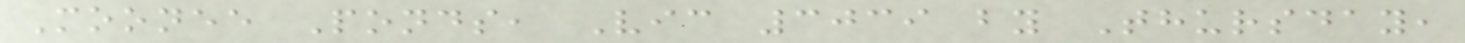Moonee Ponds, Vic 3039 by Thursday,
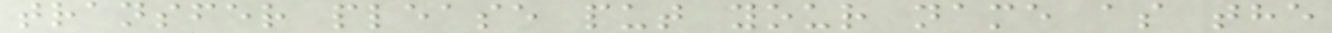transfer please put your name as the
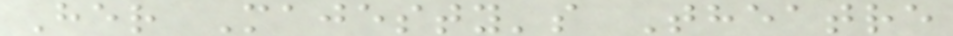Her Majesty's Theatre
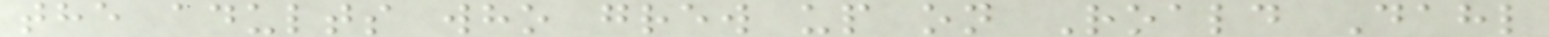the adults who grew up on Roald Dahl
